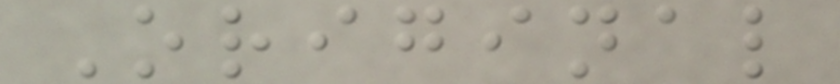Original
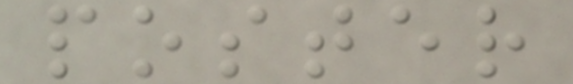poster
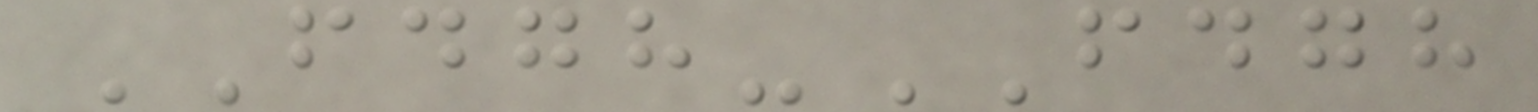FDGH-FDGH
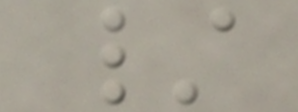/
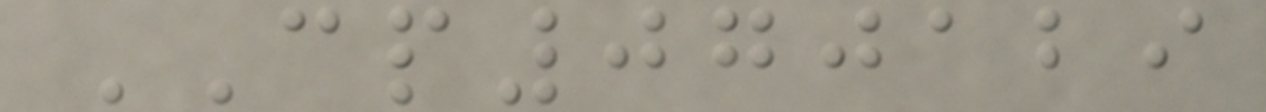CP070129
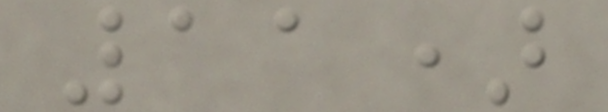11)
